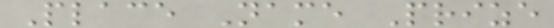Place Name Prize
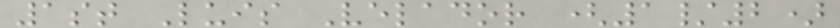1st Luis Velador (1/2)
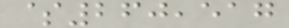$260,517
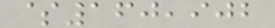$160,902
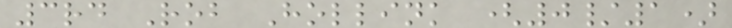3rd Rob Hollink (0/1)
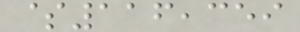$116,359
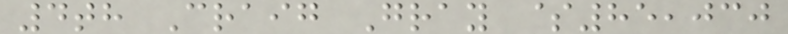4th Craig Gray $85,030
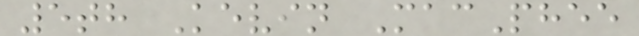5th Kevin MacPhee
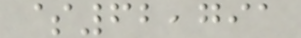$62,791
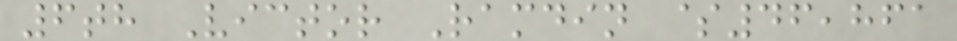6th Victor Ramdin $46,861
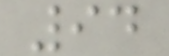94
